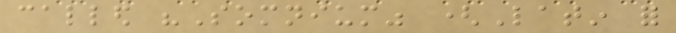called "Somnium" (Latin for
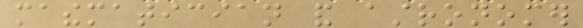mathematician and astronomer
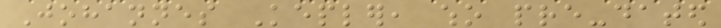Johannes Kepler, who pre-dated
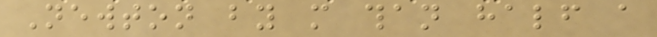Newton by more than half a
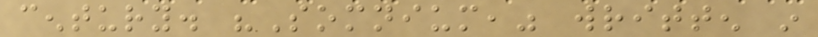century. "Somnium," written in
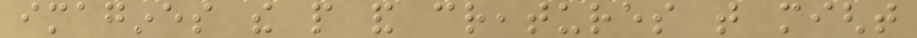imagines the people and creatures that might
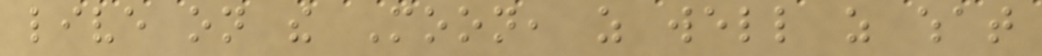live on the Moon, as well as what
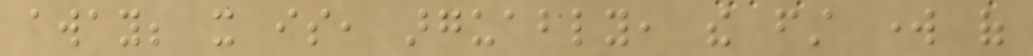away; it is, arguably, the first work of
